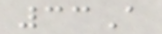33A
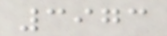3973
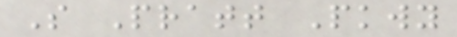S Pratt Pkwy
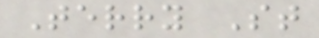Terry St
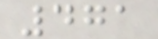471
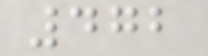472
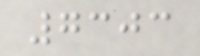7303
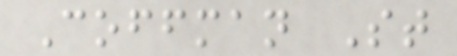Coffman St
